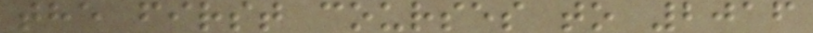the first courses to 2016
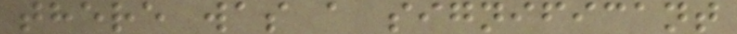there was a significant
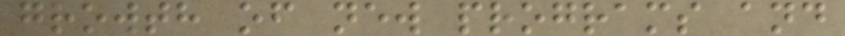growth of new programs and
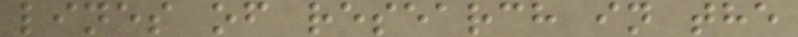lines of research in the
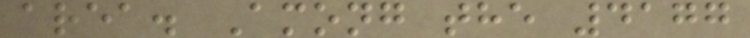area. Among the 4177
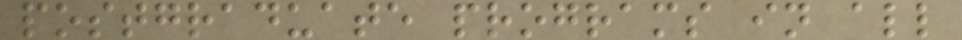postgraduate programs in all
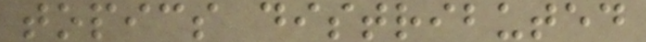topics distributed
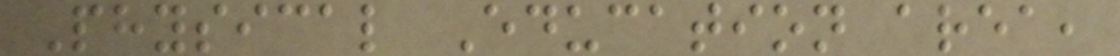Physical Education area,
